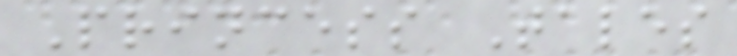Princess Tales
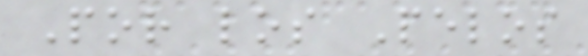Por los Pelos
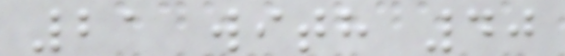21 with 40
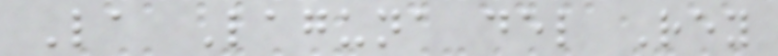La Laguna del Rey
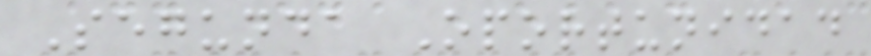Segunda Oportunidad
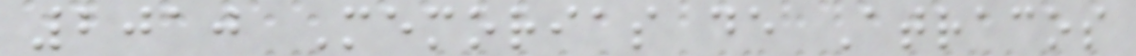2010 Memorias de Atracos
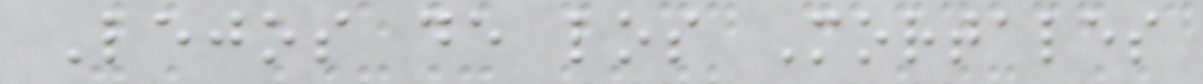Lejos de los Mortales
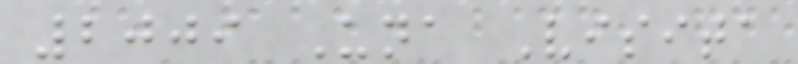2009 Una Visita
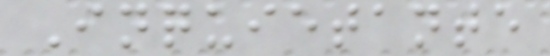Inquietante
